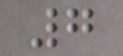7
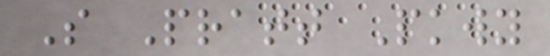S Pratt Pkwy
